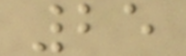25
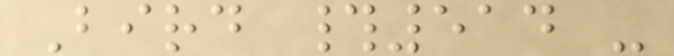Bird #514 -
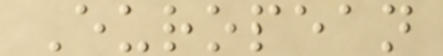European
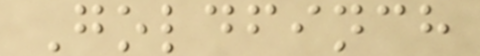Goldfinch
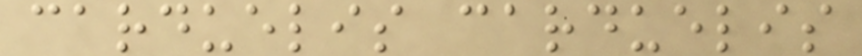carduelis carduelis
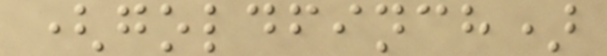(goldfinch)
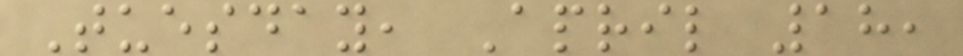Tuesday, April 18,
